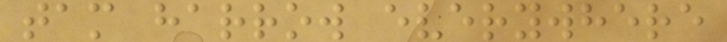tam harrow everywhere
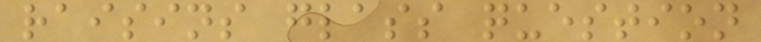raisins glass question
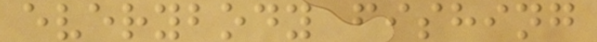everybody fishing
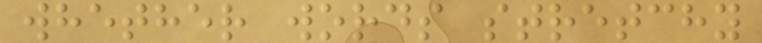whether words stretchy
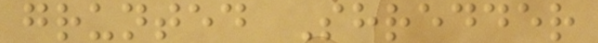grunted Shredder
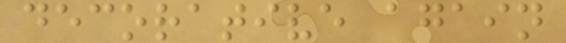decorative again
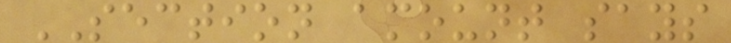SECTION amount says
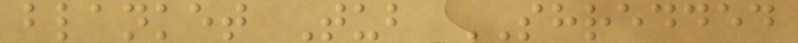blanket Tub SHREDDED
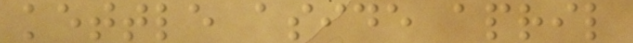kettle aside april
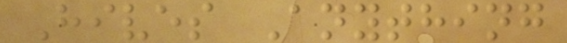Hives Anything
